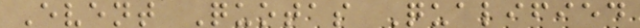Event Quotas Qualified
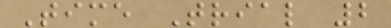Time Trial 2
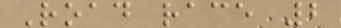Road race 2
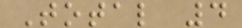Total 4
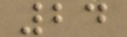24
